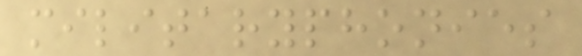militaryphonies
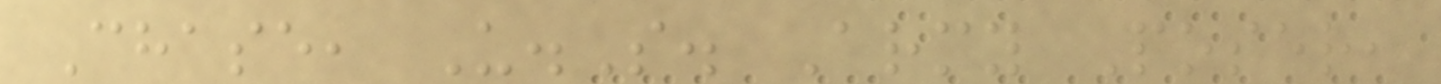Chase, U.S. Army Poser,
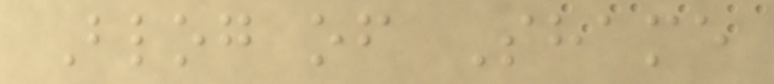Blog of Shame
